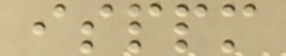isppm
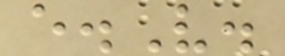e.V.
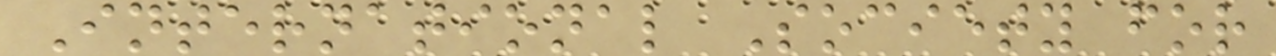International Society for
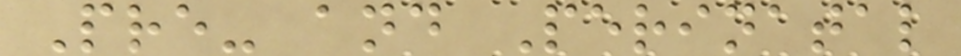Pre- and Perinatal
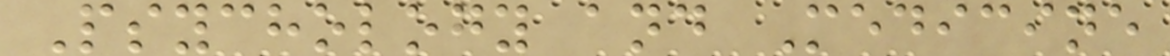Psychology and Medicine
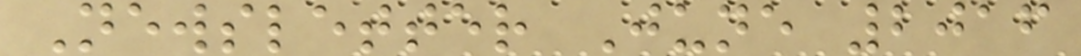Newsletter June 2016
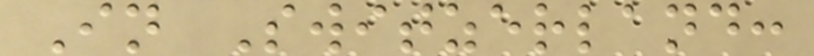In Switzerland:
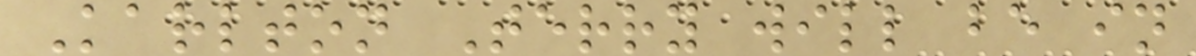Karlton Terry will be in
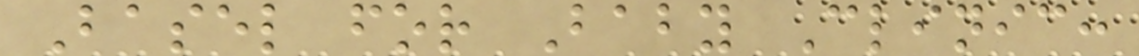Basel for Baby Clinic:
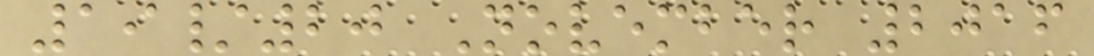19/20 November 2016
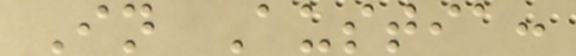In Austia:
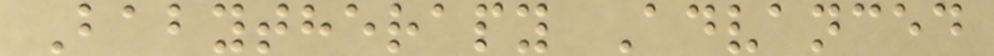Babytherapy Advanced
